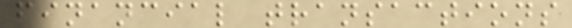financial transactions
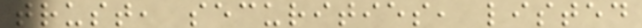trust, securities, listed
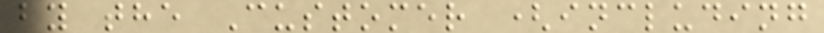by the Customer (including
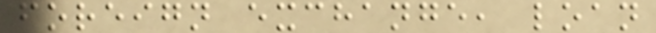foreign exchange, loan
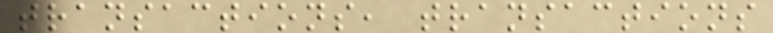transactions, transactions
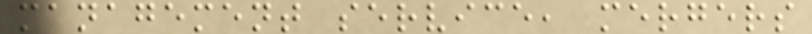management service, mergers
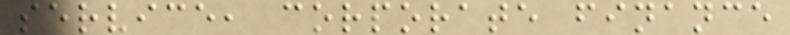service, corporate finance
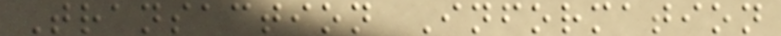Transaction Information
